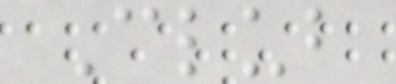Club
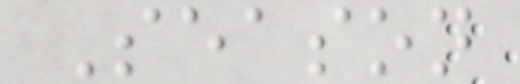Season
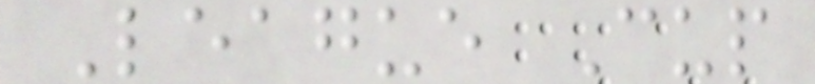League Cup
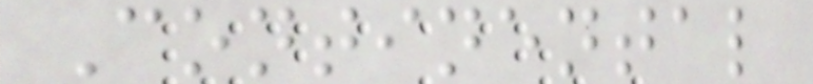Continental
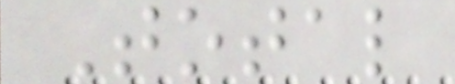Total
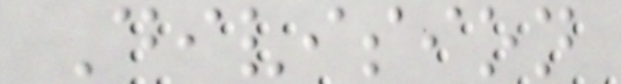Division
